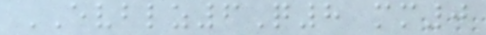EVBLZ6Q8 mm0
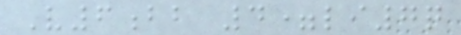V6bb 4=li7q
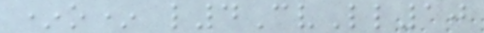*o* l4CvLl10
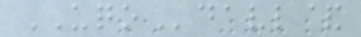UQOdavl&
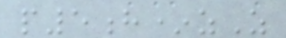p5h*zZ
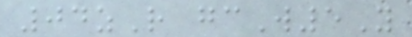04zR gcW5Y
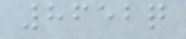8652q
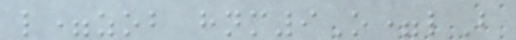l=zob hnm9O=lB
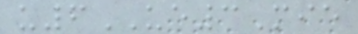u6UE3Mie
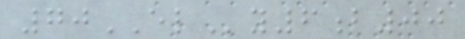70ELy6b00
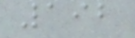192
